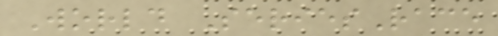World SeriesRace
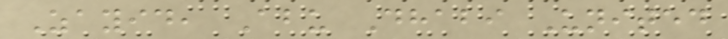Zayid, Abu Dhabi United
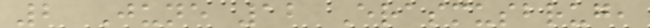2 June 12 Erasmusbrug,
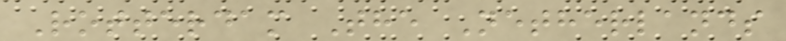Rotterdam The Netherlands
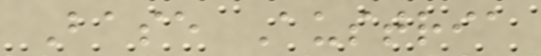Base Austria
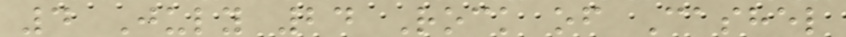4 July 24 Rock of Cashel
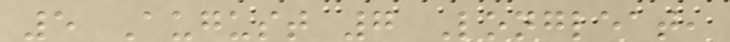5 August 7 Longleat,
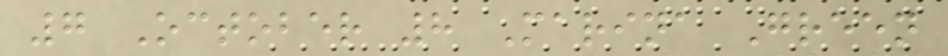7 October 8 Marina Green
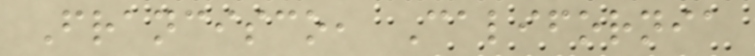Francisco, California
